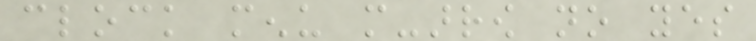clock menu more-arrow no yes
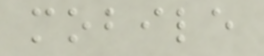mobile
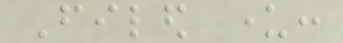Filed under:
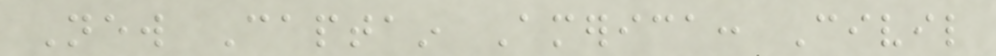New Captain America: Civil
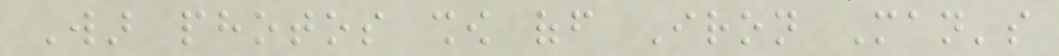War photos show off Iron Man's
